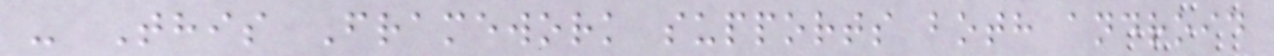- This Framework supports both android
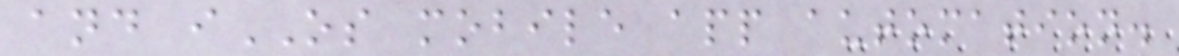and iOS mobile app automation.
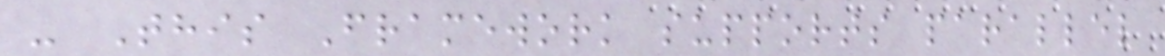- This Framework supports parallel
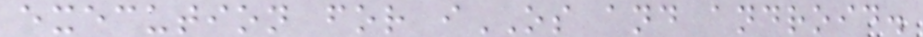execution for iOS and android.
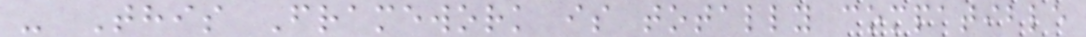- This Framework is totally compatible
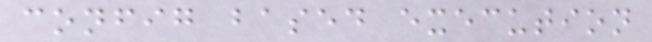config based execution
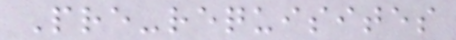Pre-requisites
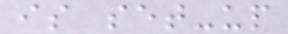is set-up
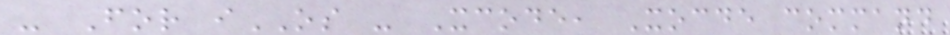- For iOS - Xcode, Xocde command
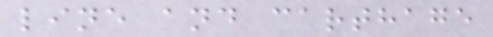line and carthage
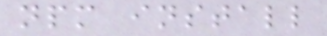npm install
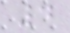4
